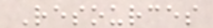Resources
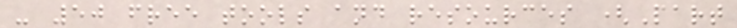- 50 free tools and resources (Part
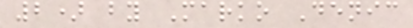2) by Marko Denic
